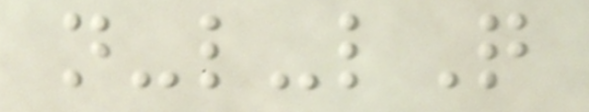n-l-lQ
